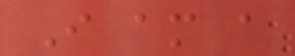I am a
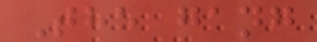The gang
